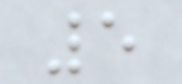5
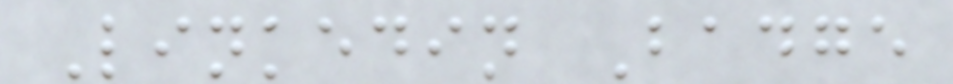Linkedin Badge
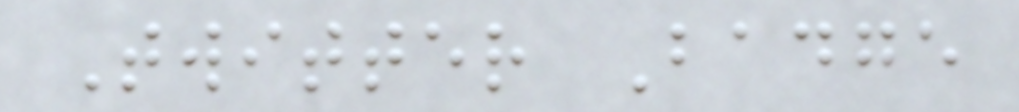Twitter Badge
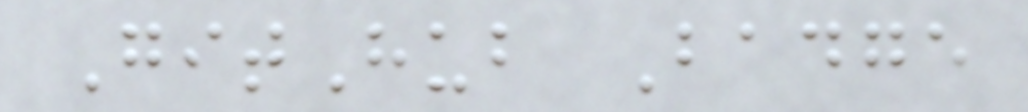GitHub Badge
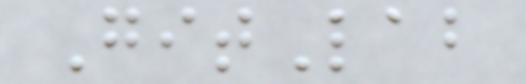GitLab
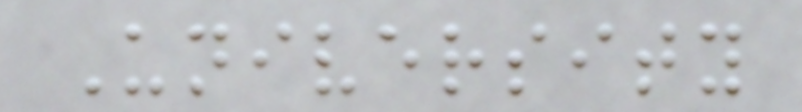University
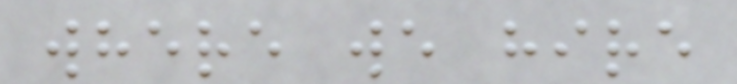where we hire
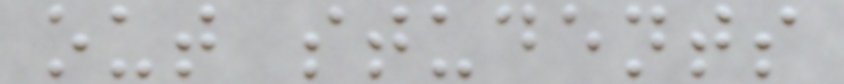out students
